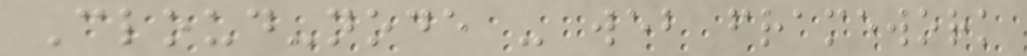Cloud-node - web framework
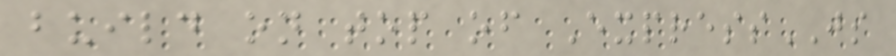build on top of ExpressJS
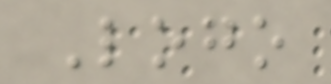Logo
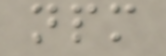npm
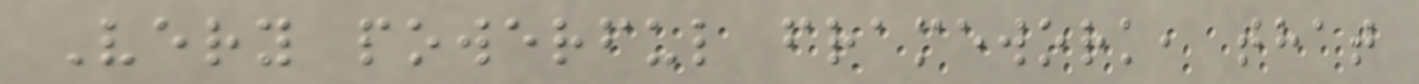Very powerful framework, that
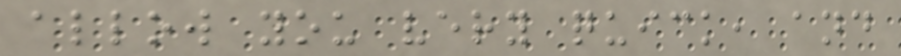allow you very quick, and
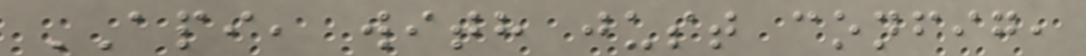API, with just config,
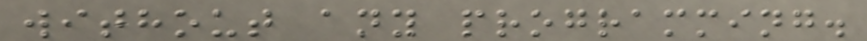without any programming.
